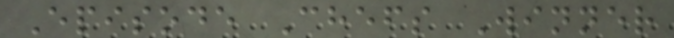Episode Chefs Winner
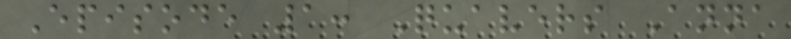Episode 1: Quavers Anna
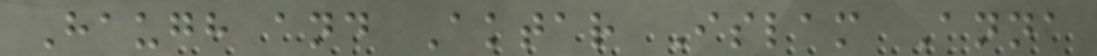Haugh and Aktar Islam Anna
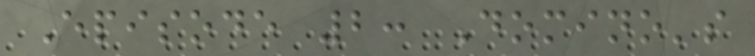Episode 2: Domino's
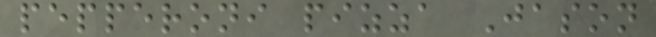pepperoni pizza Jason
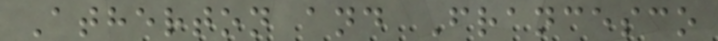Atherton and Francesco
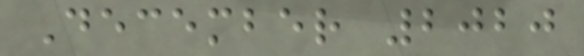December 2020
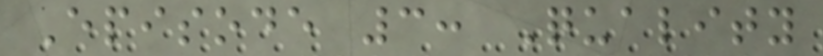Episode 3: Quality
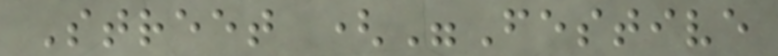Street ("Festive
